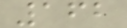162
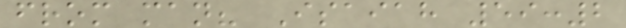from man? Isaiah 59:2
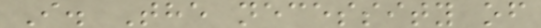I. The necessity of
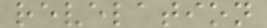revelation
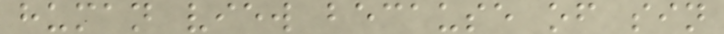human view because of sin
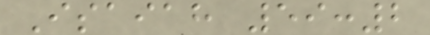Isaiah 59:2
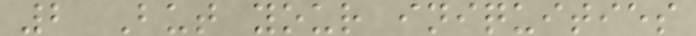2 But your iniquities
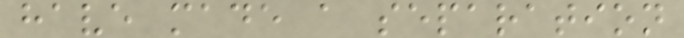have made a separation
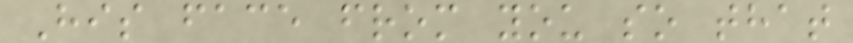His face from you so that
